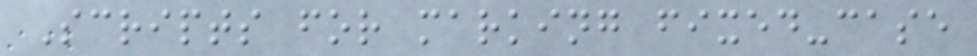Scripts for marking fixed-case
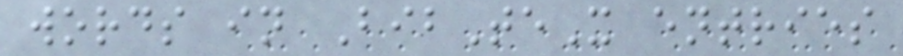words in BibTeX entries
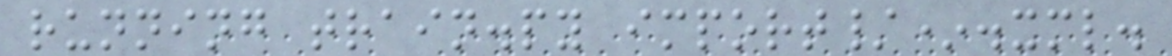running train.py import/*.xml.
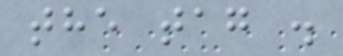the tag .
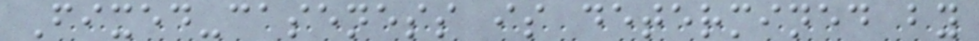Fixed-caseness is determined by
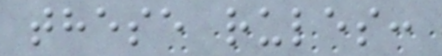these rules:
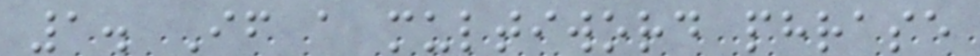1. If a multiword phrase
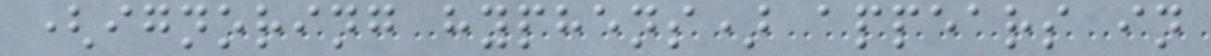(ignoring hyphens) appears in
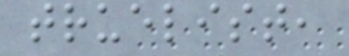truelist,
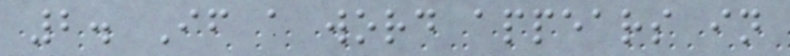2. If a word appears in
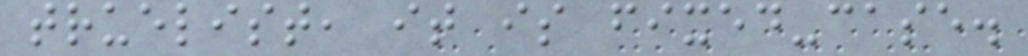truelist, it is fixed-case.
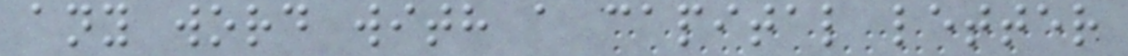any word with a capital letter
